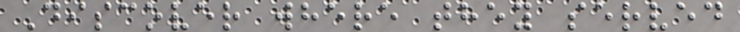Discover where they served
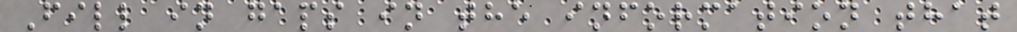Fill in gaps in the information that
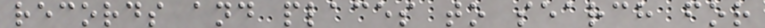records and places to search for
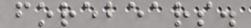forebears.
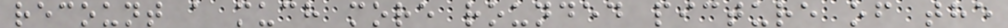recount a much more rounded picture of the
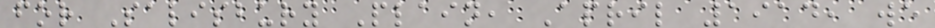for Salisbury Plain, April 1914, we
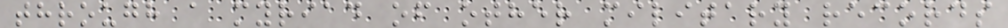through a myriad of other military records
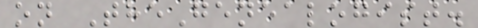on TheGenealogist.
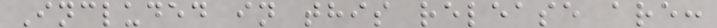Included in this release are:
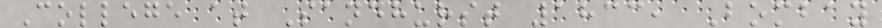College at Sandhurst 1833, Bombay
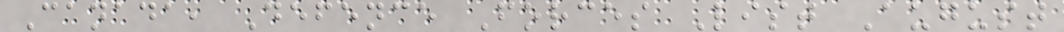Canada, Defence Forces List August
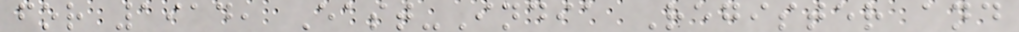for 1914, East-India Register and
